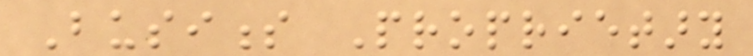Business Proprietary
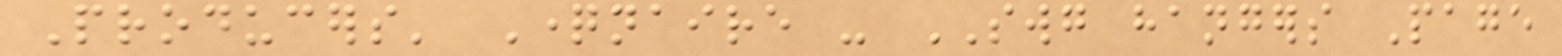Producers' Questionnaire - SWG hangers Page
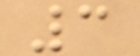3
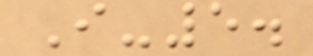I-5.
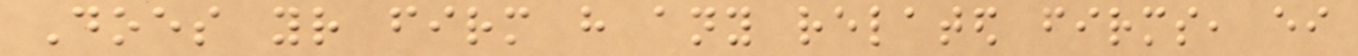Does your firm have any related firms, either
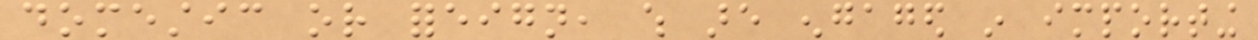domestic or foreign, which are engaged in importing
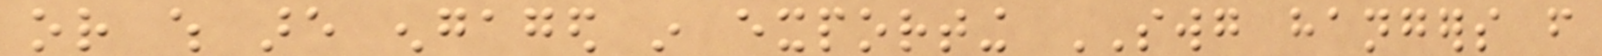or which are engaged in exporting SWG hangers from
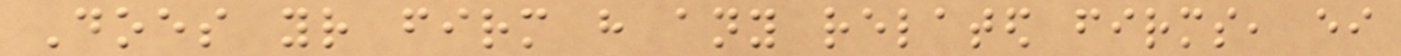Does your firm have any related firms, either
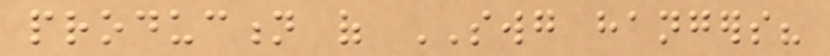production of SWG hangers?
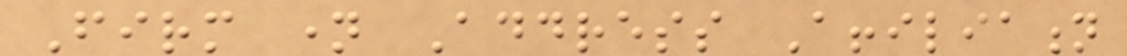Firm name Address Affiliation
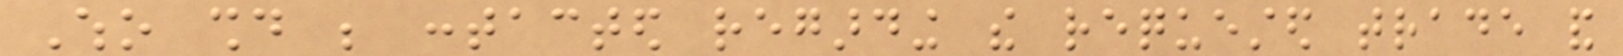Who should be contacted regarding the requested trade and
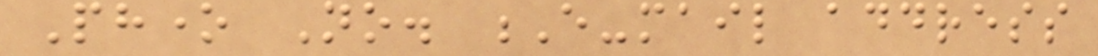Phone No. E-mail address
